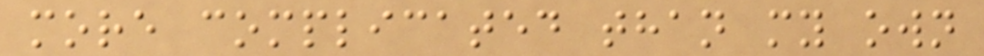more complicated than my own
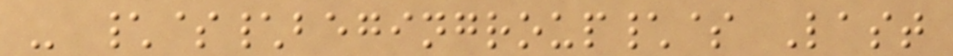- \$\begingroup\$ Last
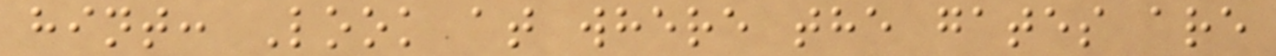hint: Look at where the gates are
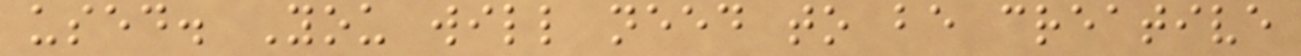used. You will need to be creative
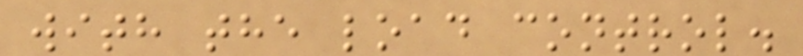with the load control.
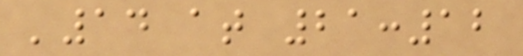'14 at 21:12
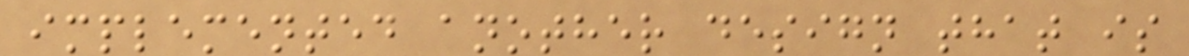implemented another design that is
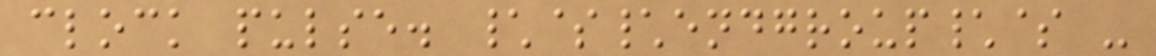clock pulse. \$\endgroup\$ -
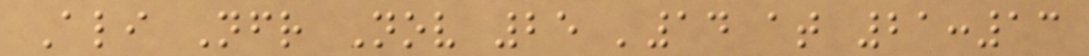Ali Nfr Nov 25 '14 at 21:13
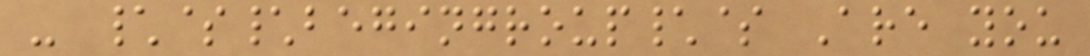- \$\begingroup\$ Are you
